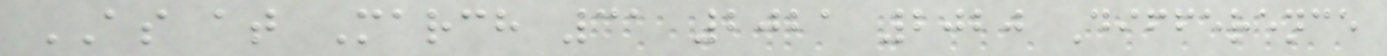AS at March 31 2021 2020 Difference
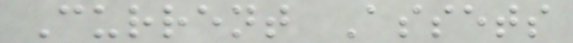Current Assets
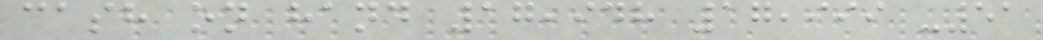cash on hand 17,948 17,999 -51
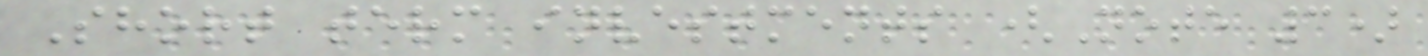Short term investments (Note 3)
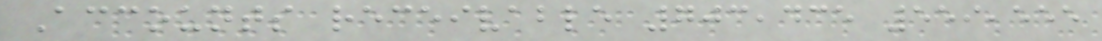Accounts receivable 703,435 559,555
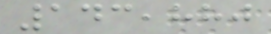143,880
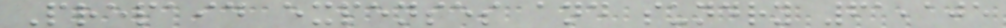Prepaid expenses and sundry 61,105
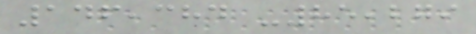146,384 -85,279
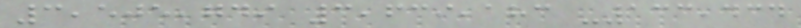3,505,749 3,639,183 -133,434
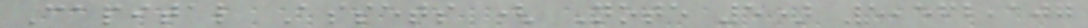Capital Assets ( Note 5) 5,562,107
